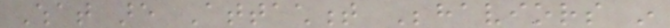What are Attachment Behaviors in
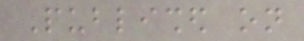Published on
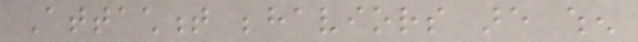Attachment behaviors are when
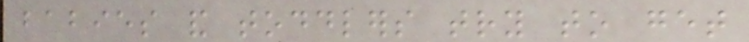babies and toddlers try to get
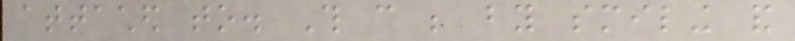attached to. This can be by smiling and
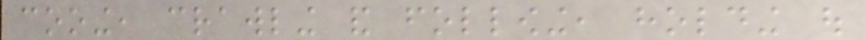cooing, crawling and following, holding out
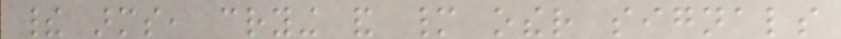their arms, crying and many other signals
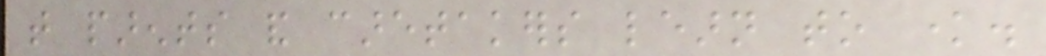that parents and caretakers learn to know.
